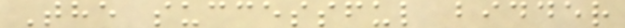The successful bidder
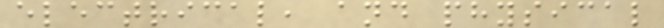electrical, and physical
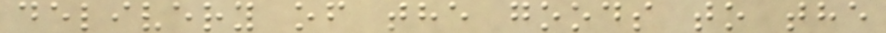delivery of the goods to the
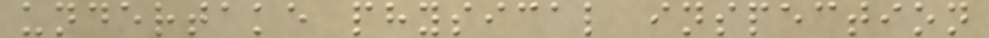undertake physical inspection
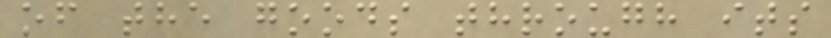of the goods through its
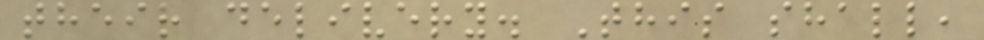their delivery. This shall,
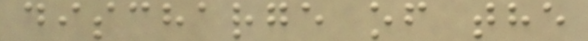discharge of the
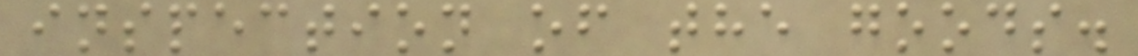inspection of the goods.
